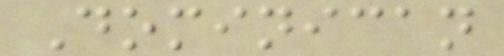Dominican
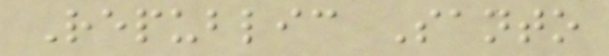Republic Santo
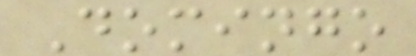Domingo
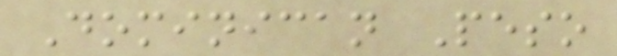Dominican Peso
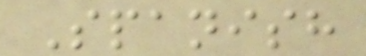Spanish
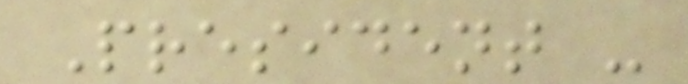President -
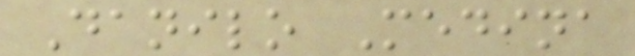Danilo Medina
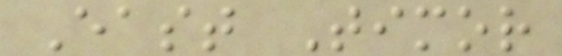East Timor
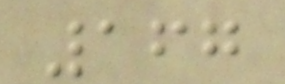167
